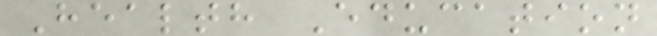Health Education
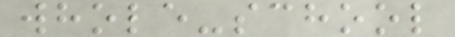whole-school
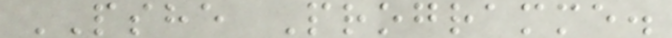PSHE Programme.
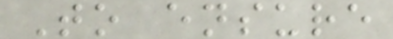To ensure
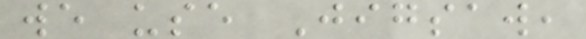we use Jigsaw,
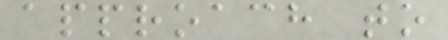approach to
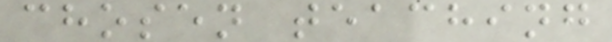chosen teaching
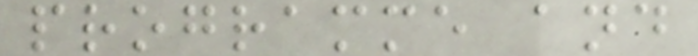programme and
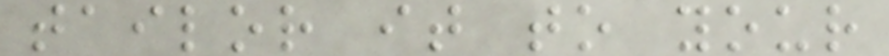tailor it to your
